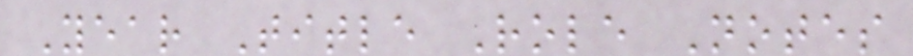Year Title Role Notes
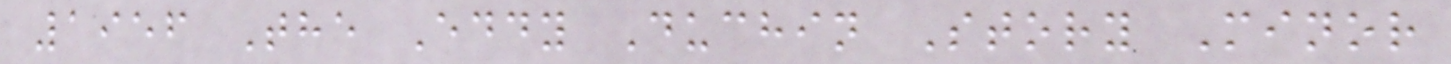1956 The Eddy Duchin Story Minor
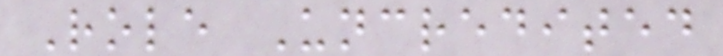Role Uncredited
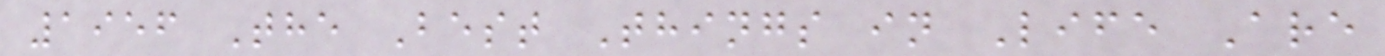1956 The Best Things in Life Are
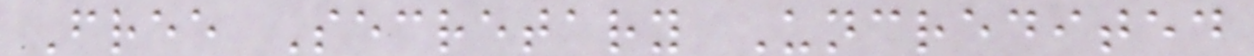Free Secretary Uncredited
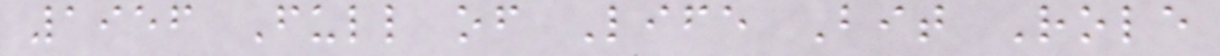1956 Full of Life Bit Role
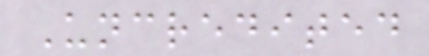Uncredited
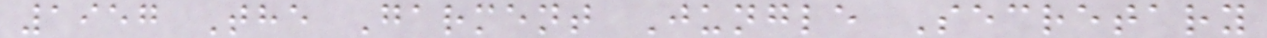1957 The Garment Jungle Secretary
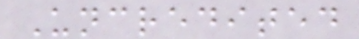Uncredited
